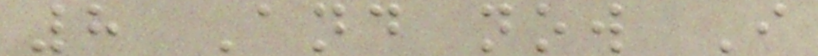8 And now I
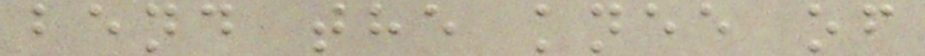bend the knee of
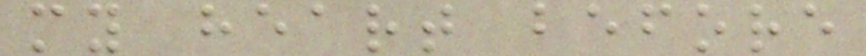my heart before
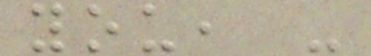you, -
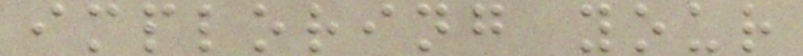imploring your
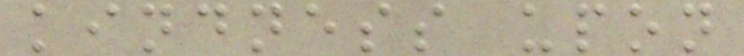kindness upon
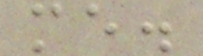me.
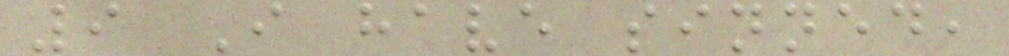9 I have sinned,
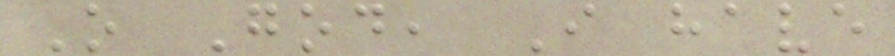O God, I have
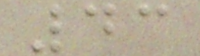43
